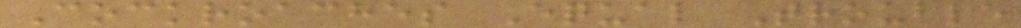Cockroaches Equal Trouble
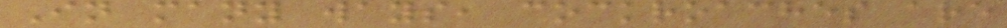In many ways, cockroaches are
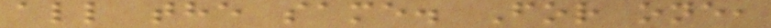all the same. For one,
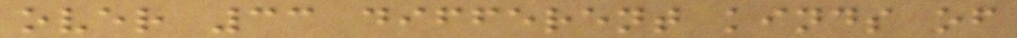over 33 different kinds of
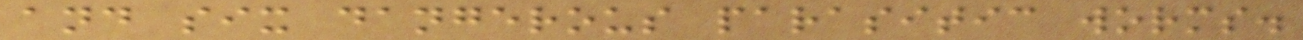and six dangerous parasitic worms.
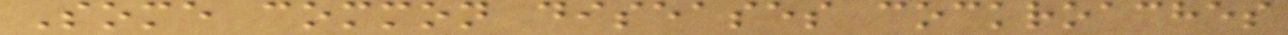Some common diseases cockroaches
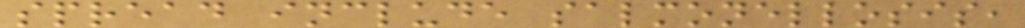spread include salmonellosis,
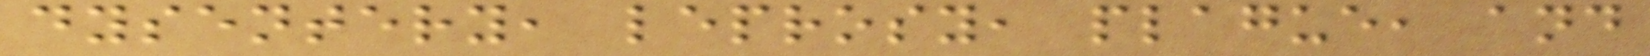dysentery, leprosy, plague, and
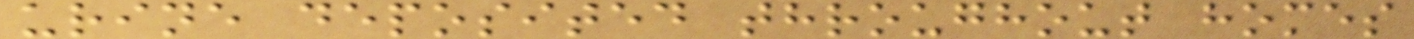urine deposited throughout homes
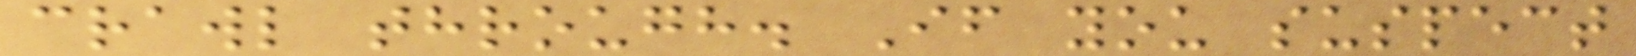crawl through. If you suspect
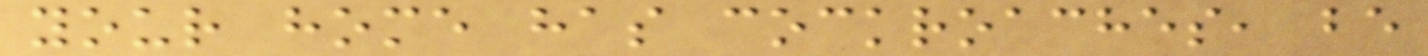your home has cockroaches, be
